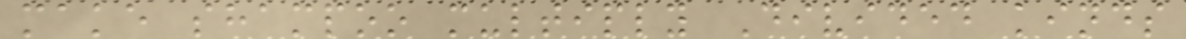make shampoo multiply Divided kinds
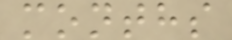months
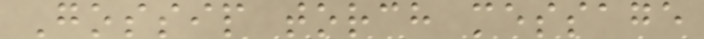Gossip torch message
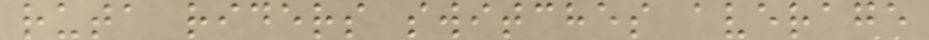ruta riders switches average
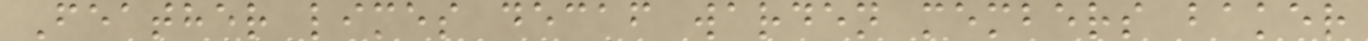Feather limes decaf warden members baker
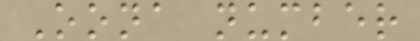Oona number
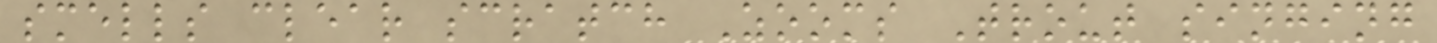smells clear scratch Zooms Trout singing
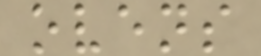ovens
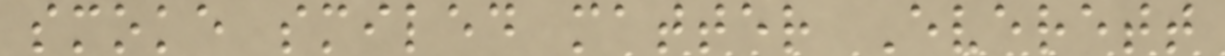smoke smiled matter Everett
